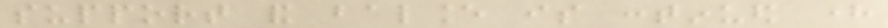support and balance is continued here
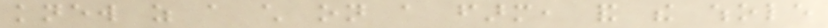knew as a child on a farm, and the whole
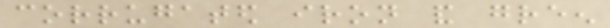corrugated iron and green
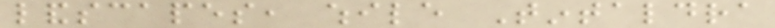landscapes, while Tintaldra
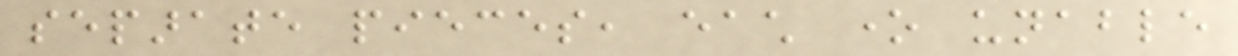separate pieces, each one unable
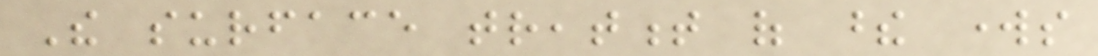The surface treatment of these works
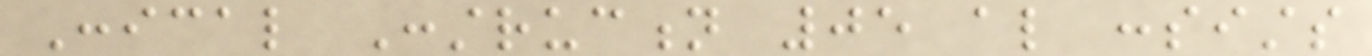Conical Construction 05 also consists
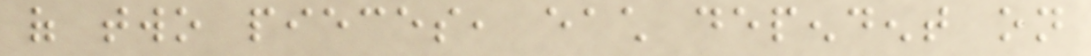of two pieces, each dependent on
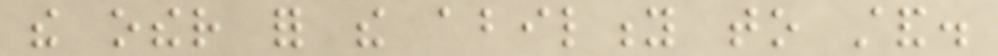the other for the ability to stand.
